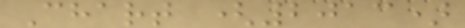Chart (2013)
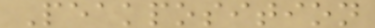Peakposition
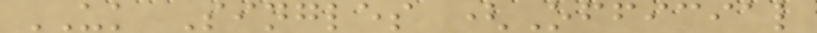UK Singles (Official
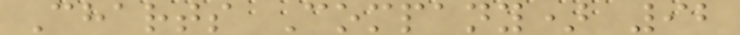Charts Company) 92
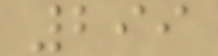299
